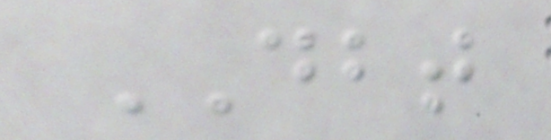DBT
